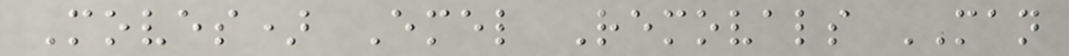Moves) Emel Removals MAN
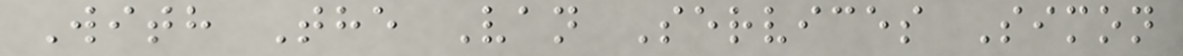With The Van Services Simon
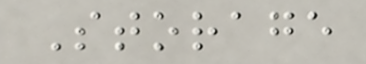Storage
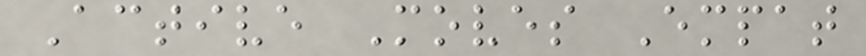Active Moves Empat
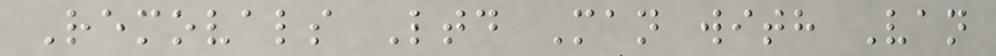Removals Ltd Man with Van
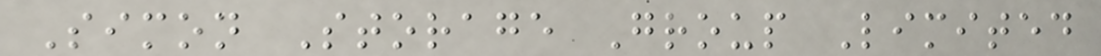Simon Storage Group Limited
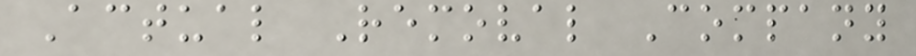Actual Removal Company
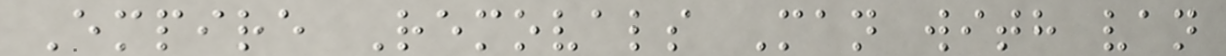Empire Removals Man with van
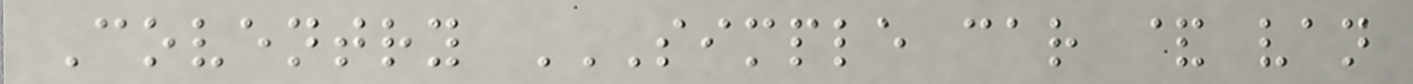Coventry SIMPLE CAR & VAN
